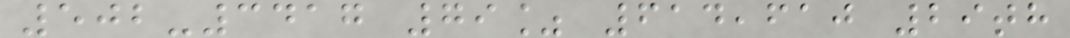502-3417 79% 614,610 29th
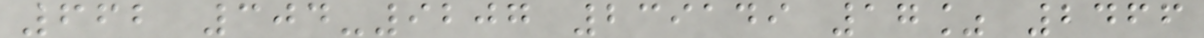662 304-9207 239149 17% 2466
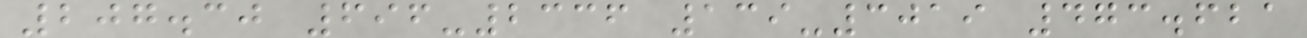207.30 696-2336 139-3019 473.621
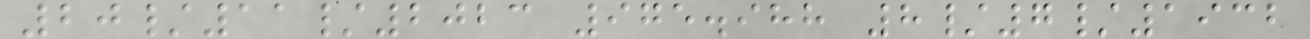20/11/2023 975.988 8/7/1932
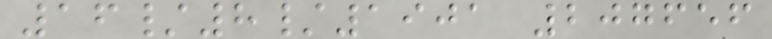16/8/1901 207656
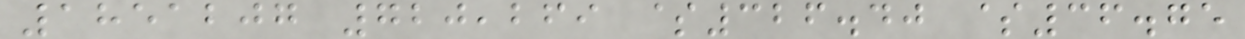1851207 720,269 $326.40 $36.75
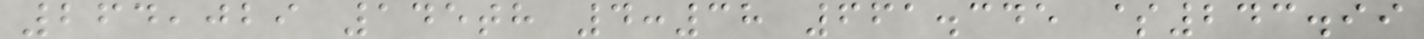264,029 145th 4:38 661.345 $243.99
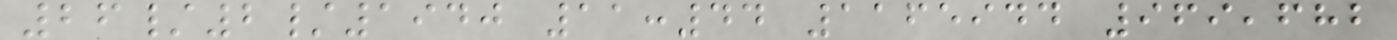26/2/1940 11:44 1165944 969,682
